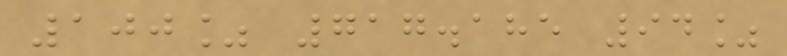100% 717.185 94%
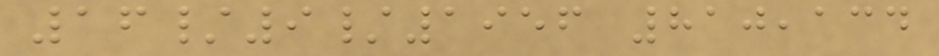16/9/1956 810,134
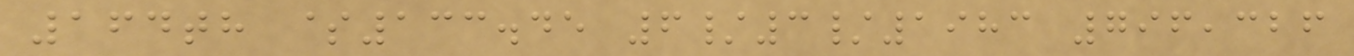164th $133.45 6/3/1983 796,326
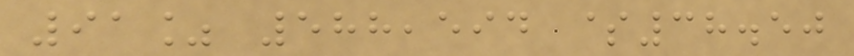91% 588,594 $38.50
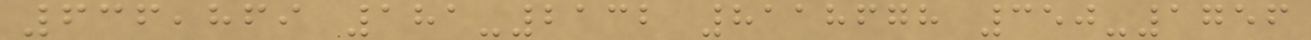636,869 181-2132 8118678 350-1756
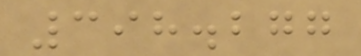398.277
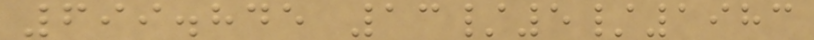699.845 13/5/1983
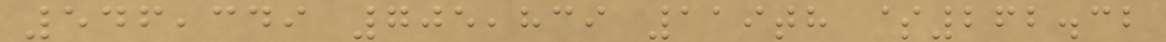546,349 705,839 119th $262.32
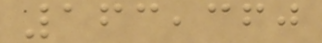163,360
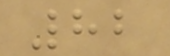82
